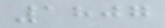1807
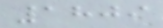1809
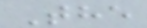The
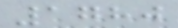1780
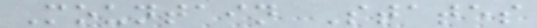Mountain States
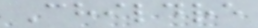Childre
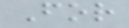For
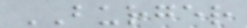BURGER
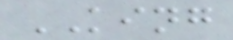KING
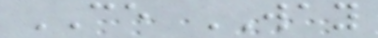CE WAY
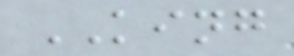KING
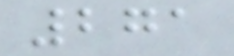271
